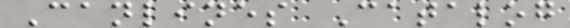Canlines Catalog
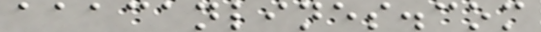aaacanlines.com
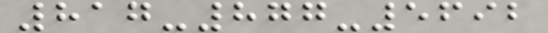817-877-5692
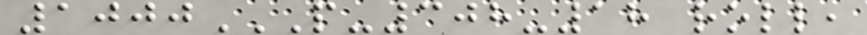1000P-308-18 ROLL,
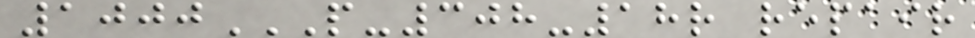1000P-308-18R REPAIR
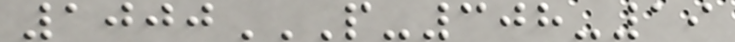1000P-308-19
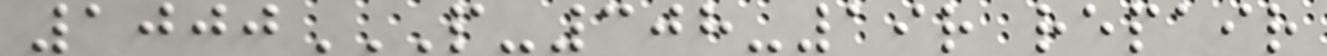1000P-308-19R REPAIR
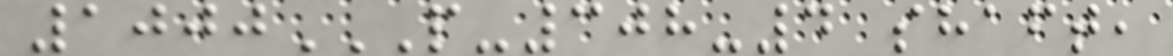1000P-308-4 SHAFT,
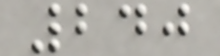240
